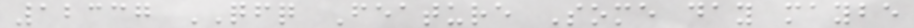12337 QFQ Feature Some day maybe
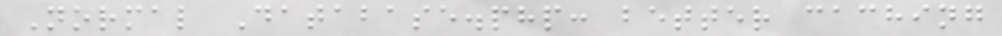Normal Database.php: better caching
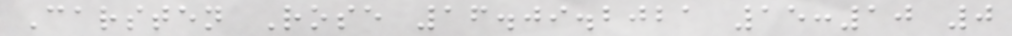Carsten Rose 16.09.2021 15:10 0
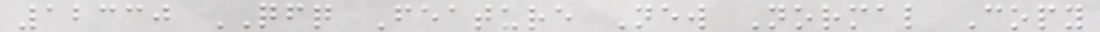12330 QFQ Feature New Normal Copy
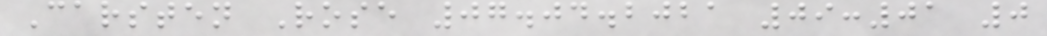Carsten Rose 07.04.2021 09:01 0
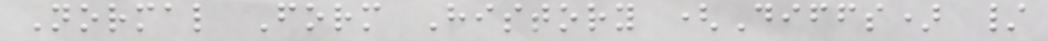Normal Form History (Diffs) /
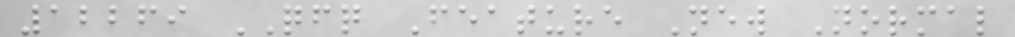12269 QFQ Feature New Normal
